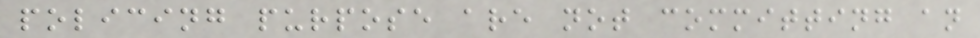policing purpose are not committing an
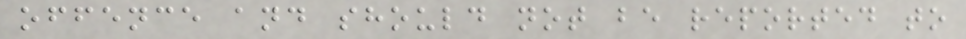offence and should not be reported to
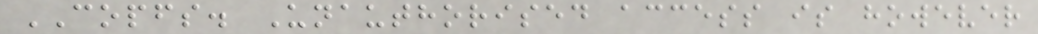COPFS. Unauthorised access is however
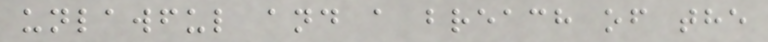unlawful and a breach of the
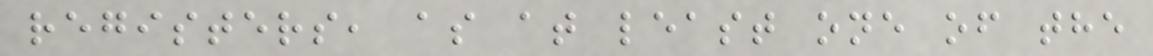registers, as at least one of the
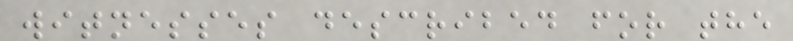witnesses described for the
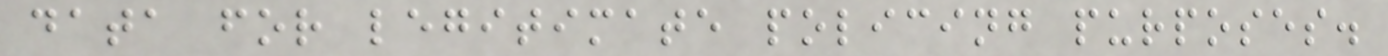data for legitimate policing purposes.
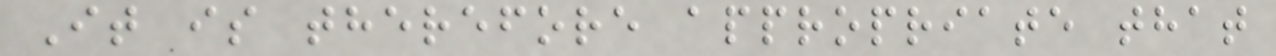It is therefore appropriate that
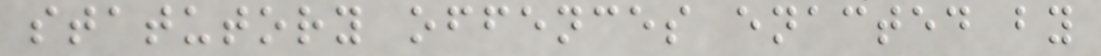statutory offences enacted by
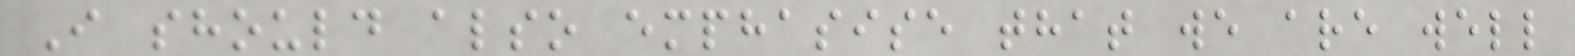I should also emphasise that we are well
